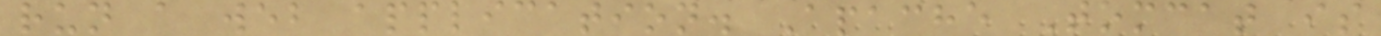run a web application. Apache Tomcat is
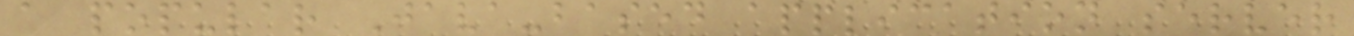a popular Java-based application server
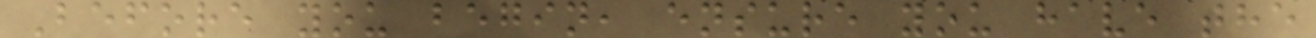Before you begin, ensure you have the
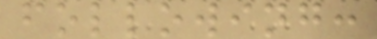following:
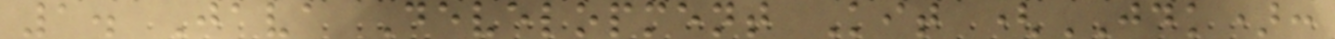1. Java Development Kit (JDK):
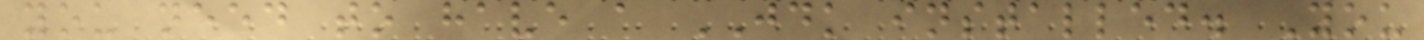you need to have a JDK installed. You
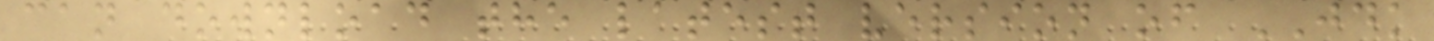can download the latest version of JDK
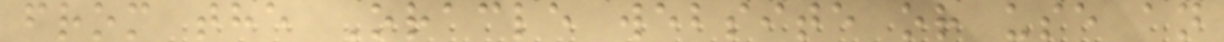from the Oracle website or use an
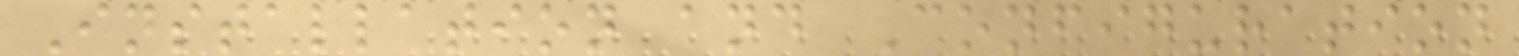Installation and Configuration
